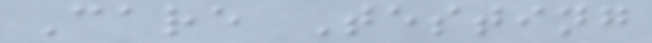Care Testing
